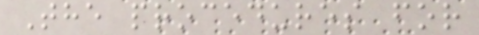The procedures for
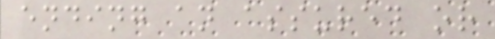ending an assured or
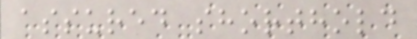assured shorthold
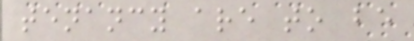tenancy are to be
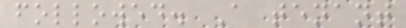followed. A tenant
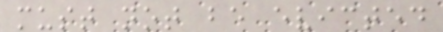must not be evicted
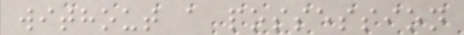without a possession
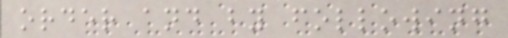order and by following
